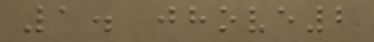1. jhove2
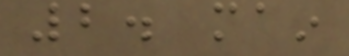2. main
